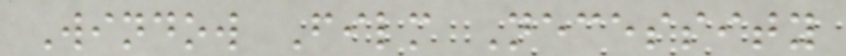Window Film Necessity
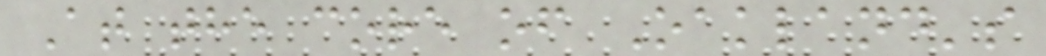At the core of Oakland's
